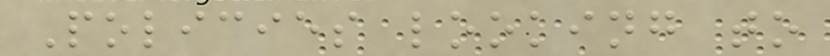Policies looking to
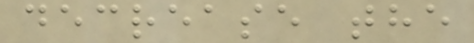decrease the
